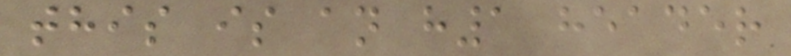this is an h1 header
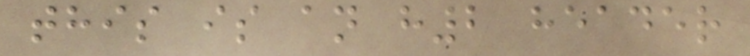this is an h2 header
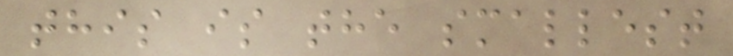this is the smallest
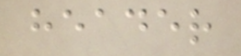header
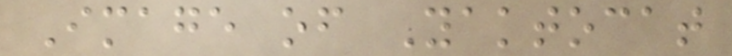Image of Yaktocat
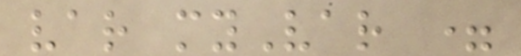var myVar =
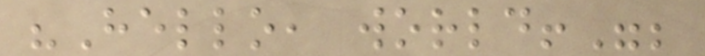"Hello, world!";
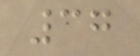37
